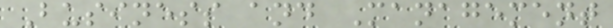Business and Management
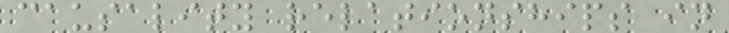causality relationships in
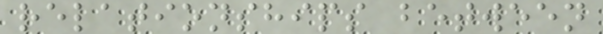relationships between
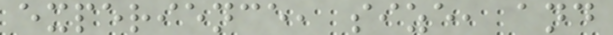experience, size, and
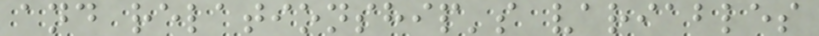and relationship's variables
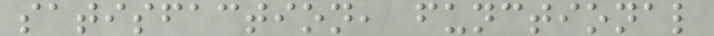satisfaction, functional
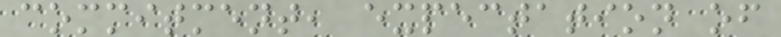commitment, expectation of
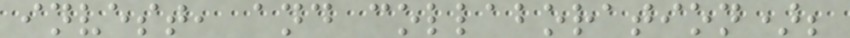invest, and collaboration);
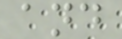and
